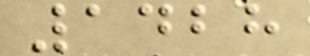1428
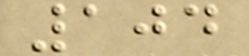104
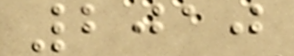2010
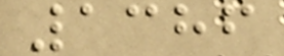1386
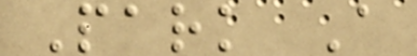Park A
